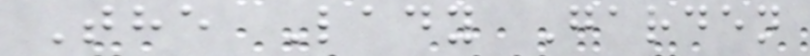The Lady Garden
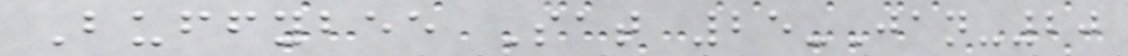Buffybee Sat 25-Jan-20
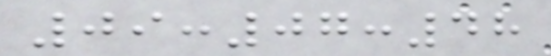09:07:48
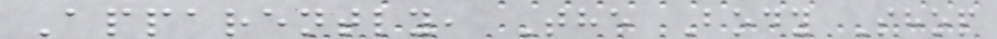Apparently, The Body Shop
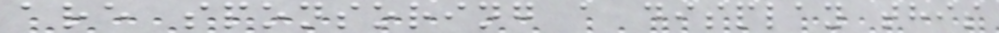are sponsoring a display this
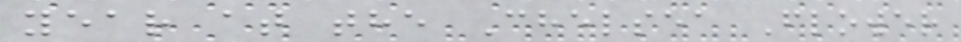year at the Chelsea Flower
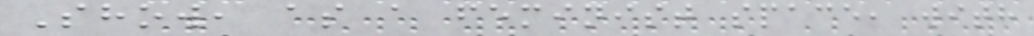Show, as a feminist space, with
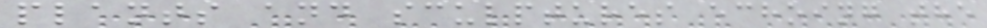plants and sculptures echoing the
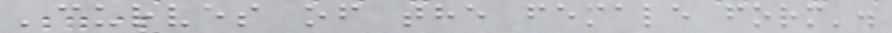'curves of the female form'.
